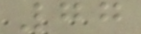77
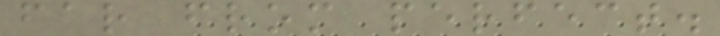far from perfect.
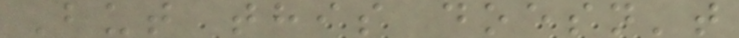But this doesn't
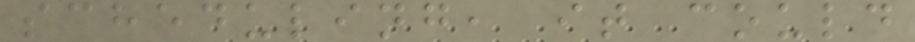scheduling, it could
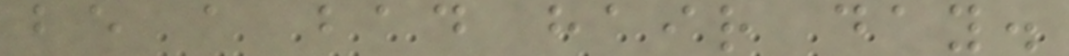be a bad hair day.
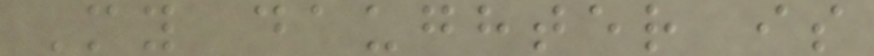My daughter is
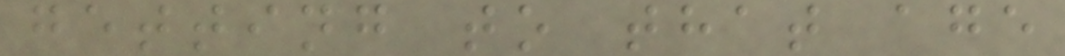getting to that age
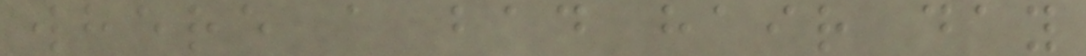where a bad hair day
